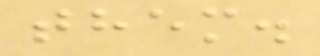them.
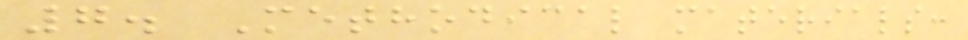7. Methodical materials:
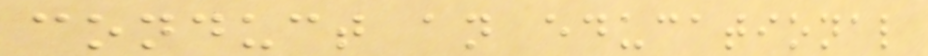conduct an educational
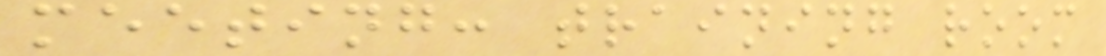meeting: training room
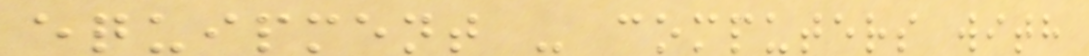equipment - computers with
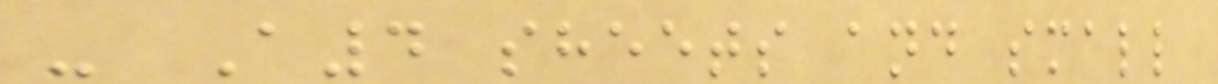- A4 sheets and small
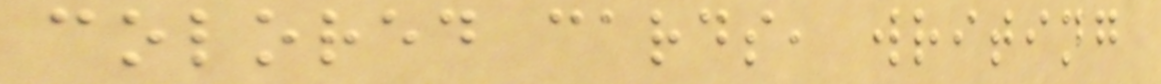colored cards, writing
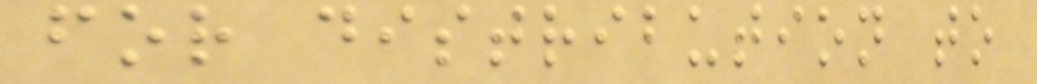for distribution to
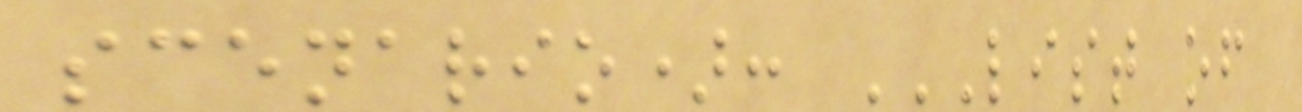scenario): LIST OF
